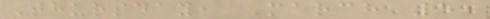Thursday, March 5,
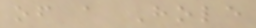of a Hole
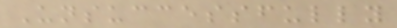Unsuccessfully
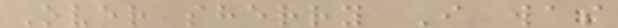Over sherry I was
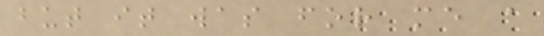but it was for me a
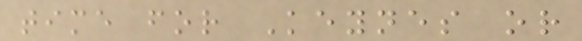time for Keynes or
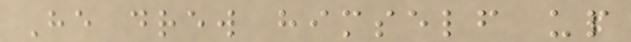He drew himself up
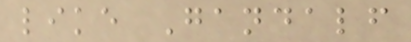like Gandalf
